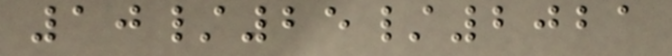10/25/2021
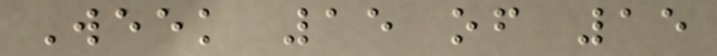Week 15 of 15
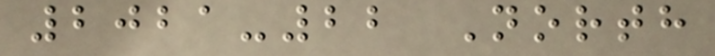2021-22 North
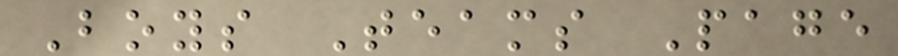Boys Teams Page
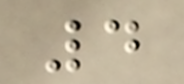4
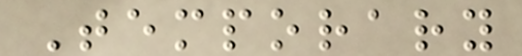Temporary
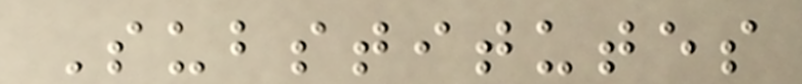Substitutes
